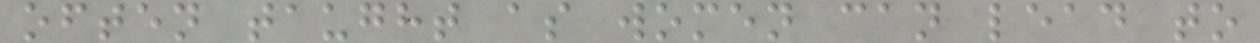often taught as women can lead to
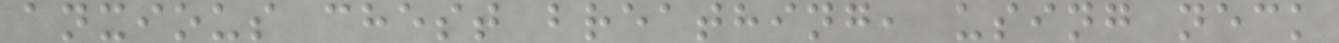anxious chest breathing, using neck
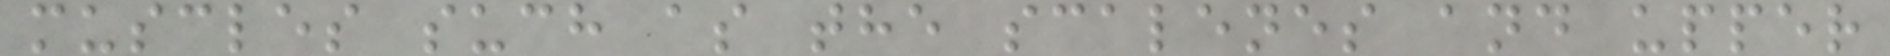muscles such as the scalenes and upper
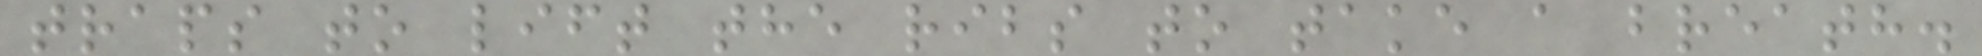traps to lift the ribs to take a breath.
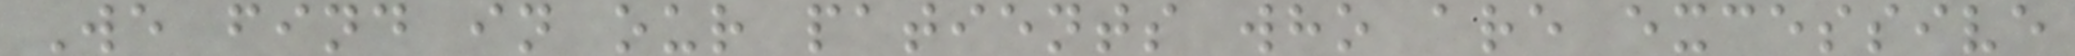We find in our patients who are excessive
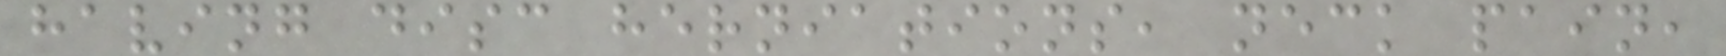having disc herniations, neck pain,
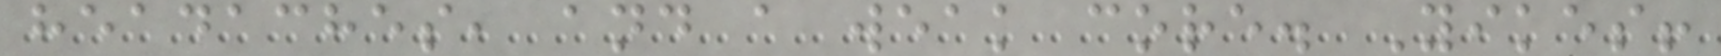headaches, and a weak core. Yikes!
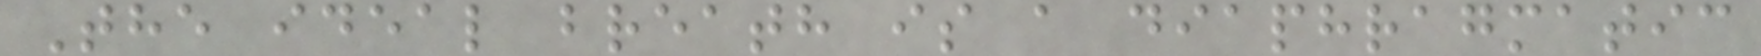The ideal breath is a diaphragmatic
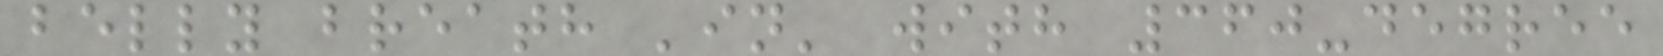belly breath 'in' with 360-degree
